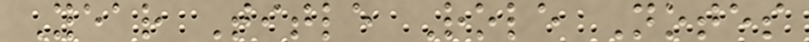Year Title Role Notes
